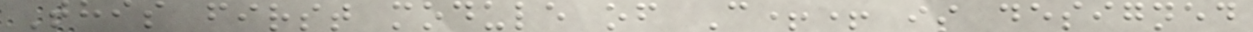This first module of C++ is designed
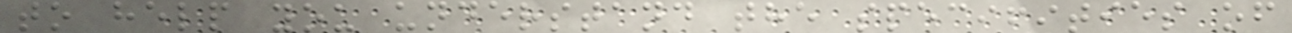to help you understand the specifities of
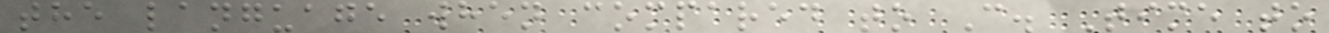the language when compared to C. Time to
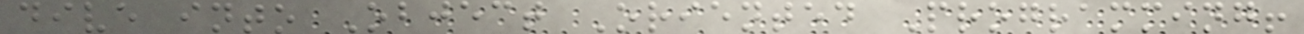dive into Object Oriented Programming!
